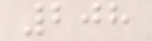208
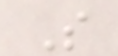S
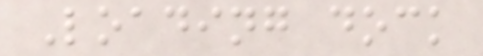Loading dock
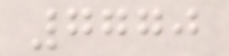7770
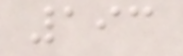193
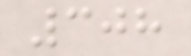308
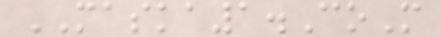MASKA1.CoM
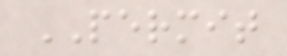PERMIT
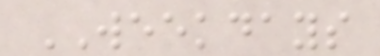WEEKDAYS
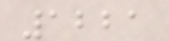1221
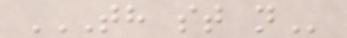TH ST N
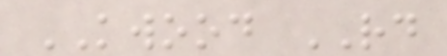KWOOD RD
